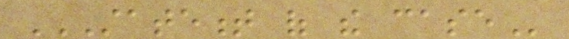STATEMENT OF THE CASE
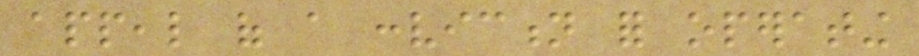appeal of a conviction for operating
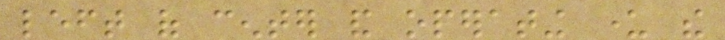left of center and operating under the
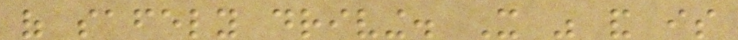of safely driving. It was and is
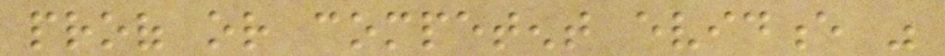proof or competent evidence was
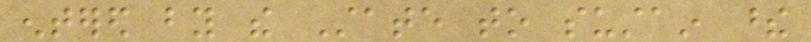entered by the State to sustain these
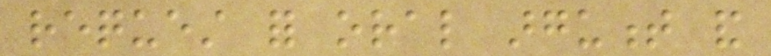request for oral argument and
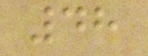48
